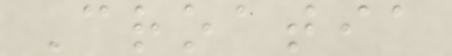Croatia
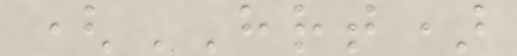(HRT)
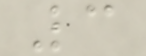3
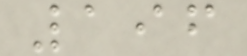196
